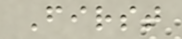First
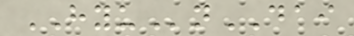HYUnDAI
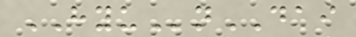HYUnDAI
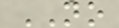NO
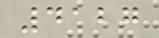4127
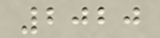2020
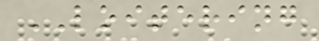LOITERING
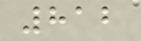812
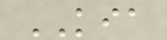KIA
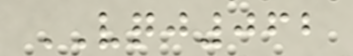VQJ062
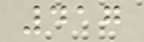417
